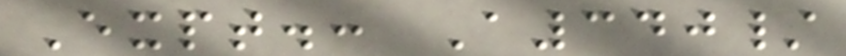Expt.: A340/
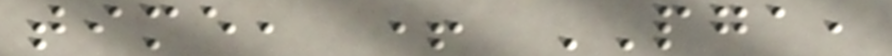time, + PGA,
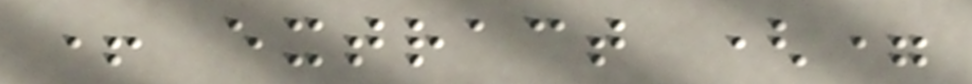+ extract (=
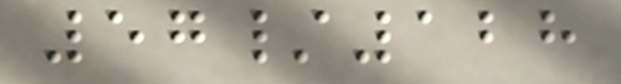57/128
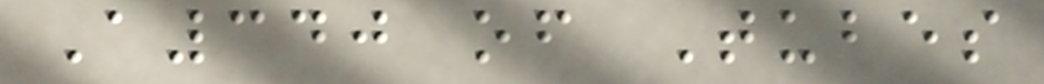A340 of Tubes
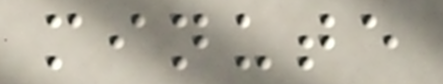minute
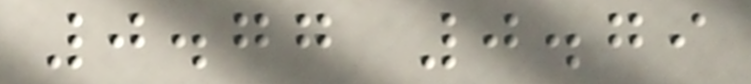0.77 0.79
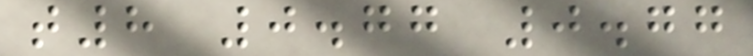t8 0.77 0.77
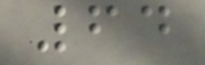64
